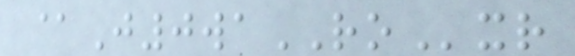@J0waROxr
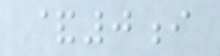&0i
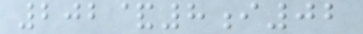202&8i02
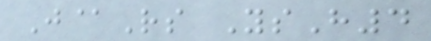J@Rs YsH4
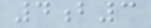4b3
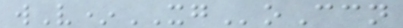wV*XGoCcn
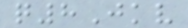q8Jkv
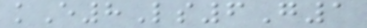kE8Ls6G1
